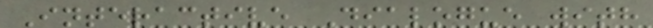Interactive Dialogue with
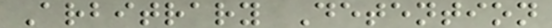Arbitrary Detention
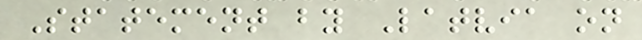Statement by Latvia on
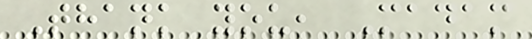Thank you, Madam
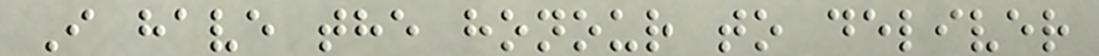I have the honour to deliver
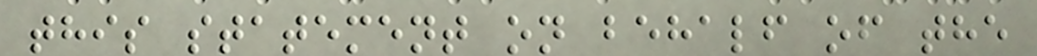this statement on behalf of the
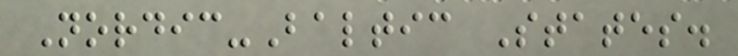Nordic-Baltic States.
